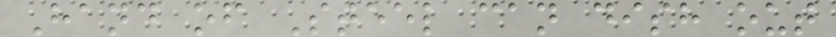Hand of Steel can dish out
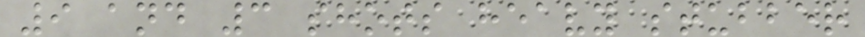9 and 3 shots heavy stubber
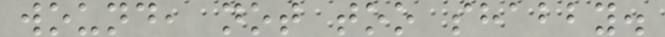wound, not too shabby.
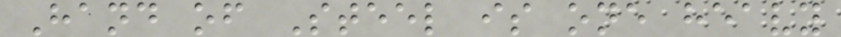Hand of Steel is one heavy
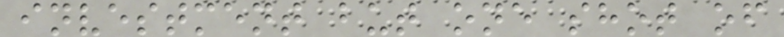investment but one shot of
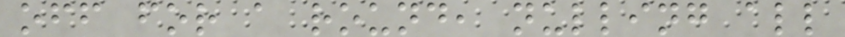off for a round, nulling all
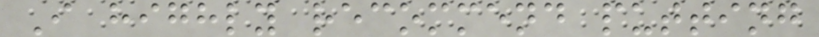I highly recommend putting
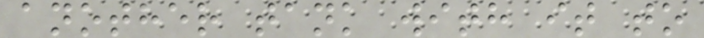another tank with it to
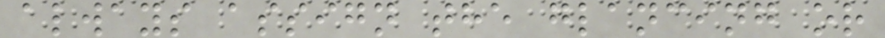always assign the glancing or
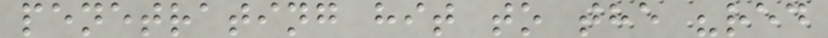penetrating hit to the "red
